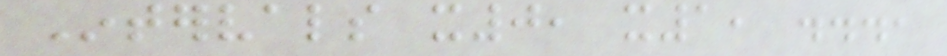Intervals x0, x1, ...,
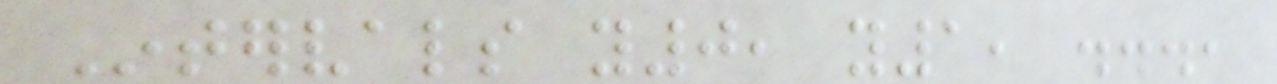Intervals y0, y1, ...,
